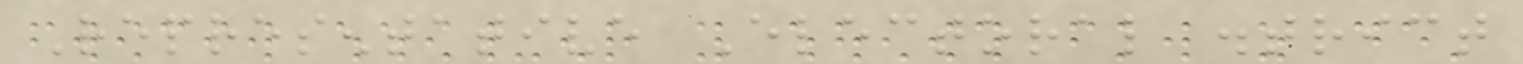Representative Electoral district
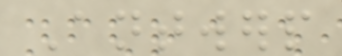Antwerp
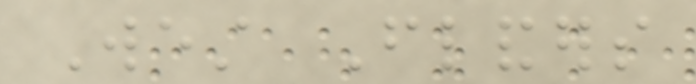West Flanders
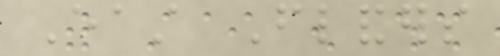East Flanders
